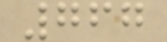767
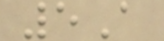5A
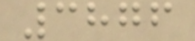3876
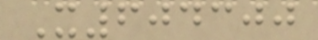X604300
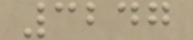3247
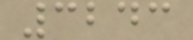3243
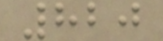820
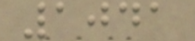1041
